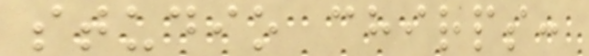studio chirps:
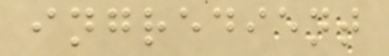ingredient
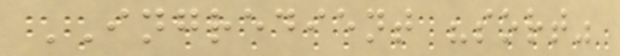INGREDIENT "sort"
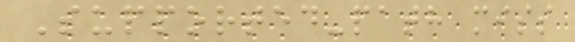Supported-path miss
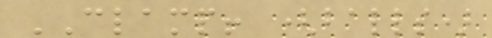CLAMP! (balls)
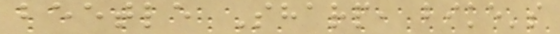beetle Sharp, bike's
